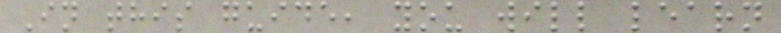In this guide, you will learn
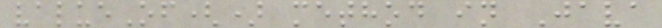valueOf() method in Java
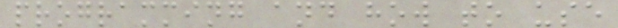programming and how to use
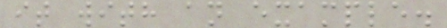it with an example.
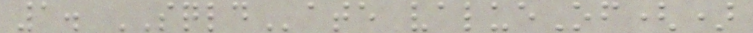1. SQLDate valueOf()
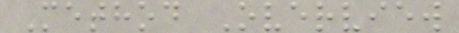Method Overview
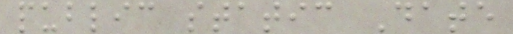public static Date
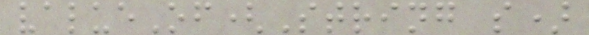valueOf(String s)
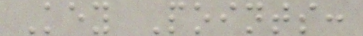Key Points:
